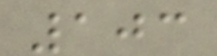103
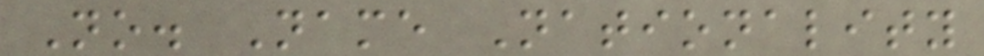No. Name Nationality
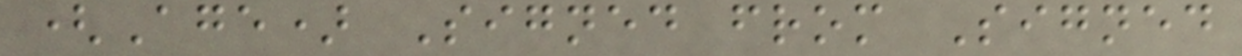(Age) Signed from Signed
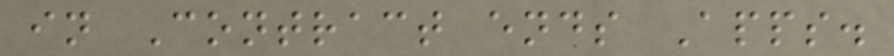in Contract ends Apps.
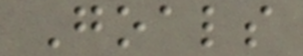Goals
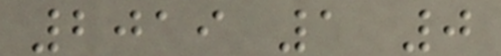2019 1 0
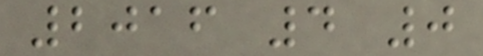2016 4 0
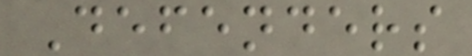Defenders
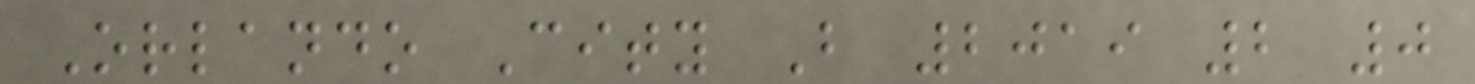Orlando City B 2019 2 0
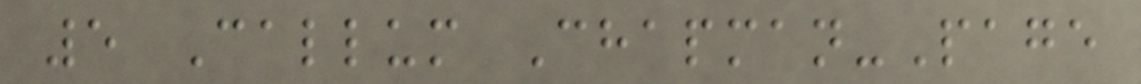5 Callum Chapman-Page
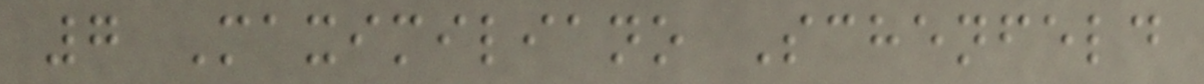7 Maximiliano Schenfeld
